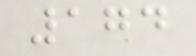174
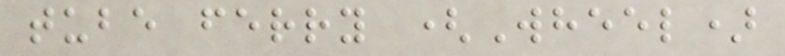tube ferry (Wheel)
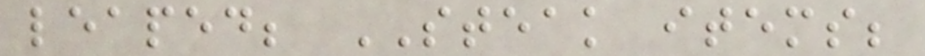leaped; STEAK items;
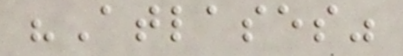"Atlases"
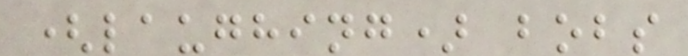(laughing) bobs
